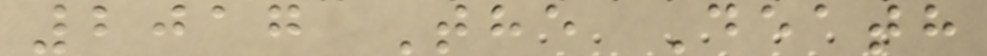2017 The Death
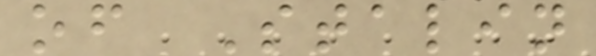of Stalin
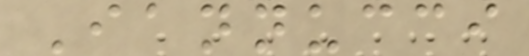Iannucci
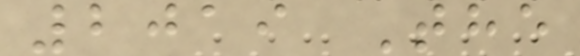2019 The
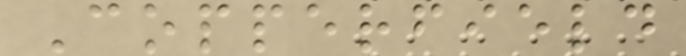Copperfield
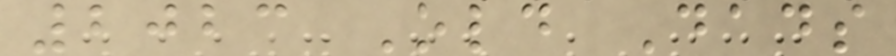2023 Old Dads
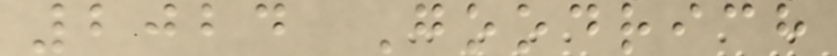2024 Goodrich
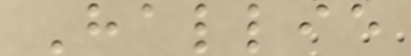Hallie
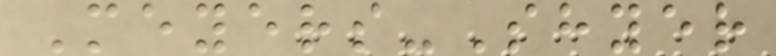Meyers-Shyer
